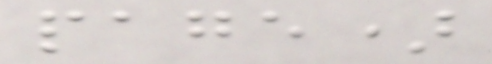page)
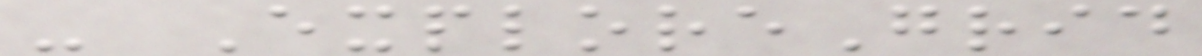- ExploreGrid
